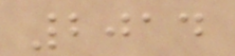2014
